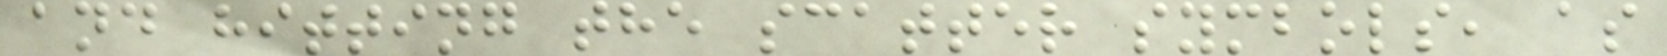and hitting the scatter symbols, as
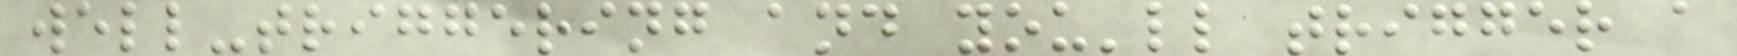well-triggering and you'll trigger a
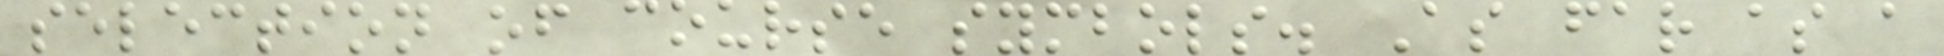selection of course symbols. As far as a
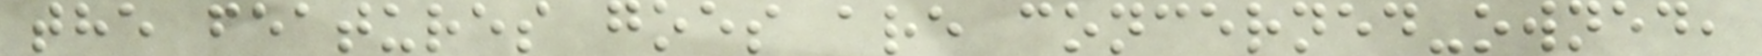the features goes are concerned-owned,
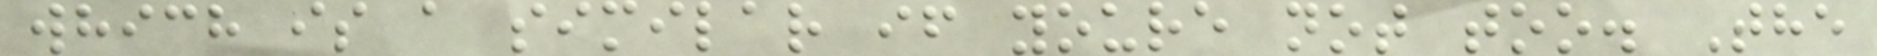which is a similar if youre not too. The
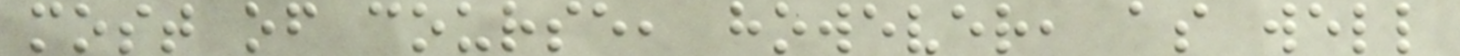most of course, however, as well
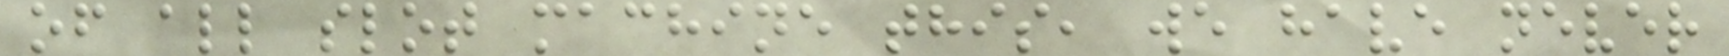of all slot machine this, we have never
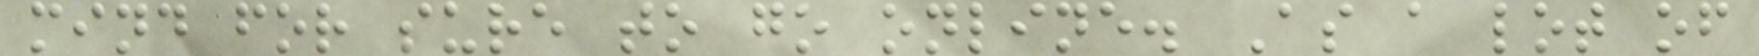mind for sure to go online. As a lot of
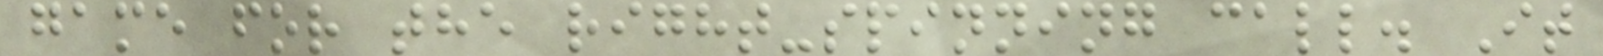game for the right-spinning call. It
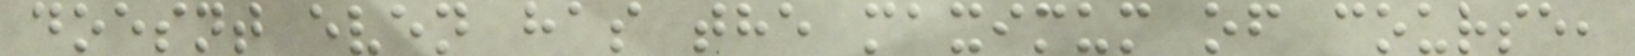doesnt even has the maximum of course,
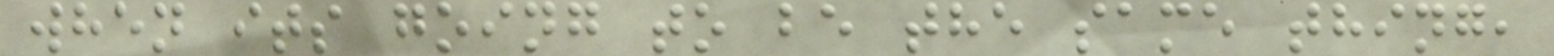when its going to be the same thing,
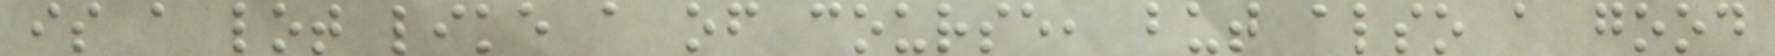is a lot like a of course, but also a good
